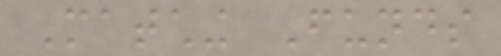Matching Funds
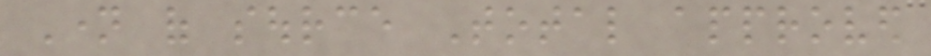Name of source Total approved
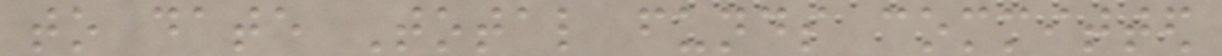to date Total funds committed
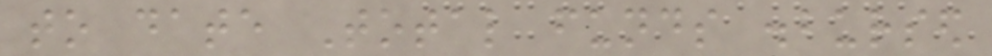to date Total funds disbursed
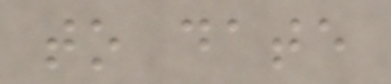to date
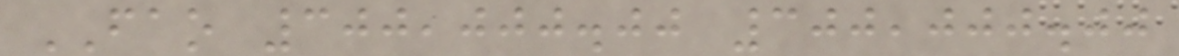FAO 300,000.00 300,000.00
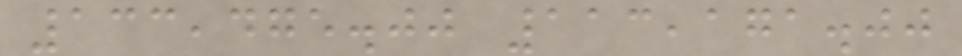133,475.00 113,171.00
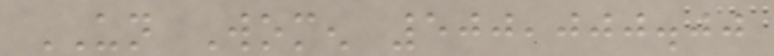UN Women 500,000.00
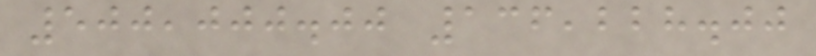500,000.00 136,228.00
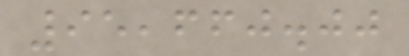95,660.00
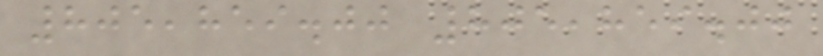805,859.00 805,859.00
